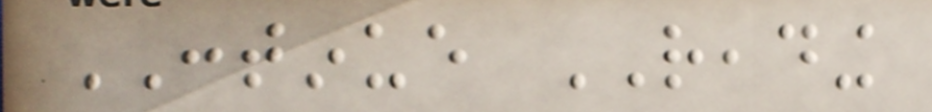CONTINUE READING
